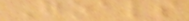Goals
